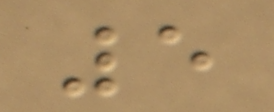5
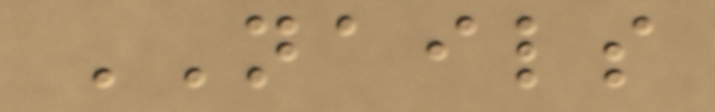NAILS
